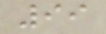99
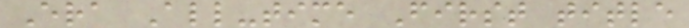Era All-time First title
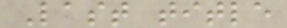Last title
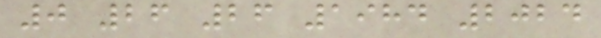0 26 26 1984 2024
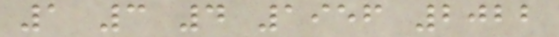1 3 4 1956 2022
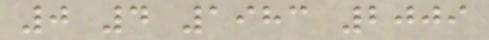0 4 1983 2009
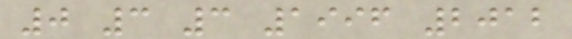0 3 3 1996 2012
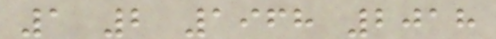1 2 1968 2018
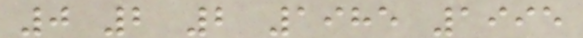0 2 2 1985 1995
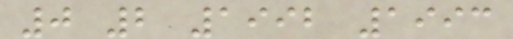0 2 1992 1993
